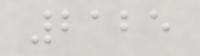2125
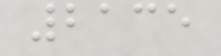2135
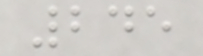245
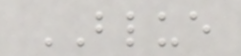BLUE
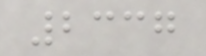2337
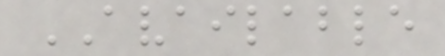AVAILABLE
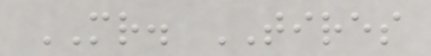MR. TIRES
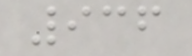936
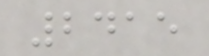2415
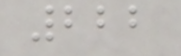222
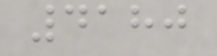4180
